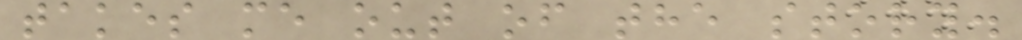takes me out of the story.
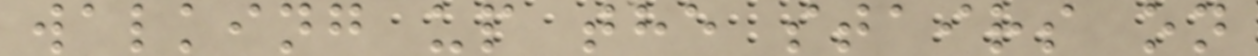walking up the stairs on
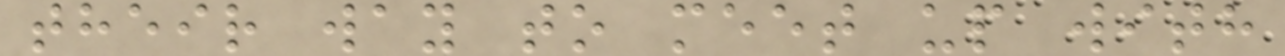their way to meet up with
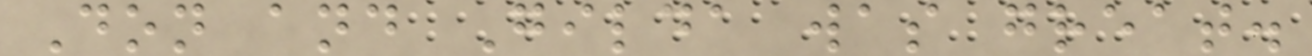Don and Gilda was great.
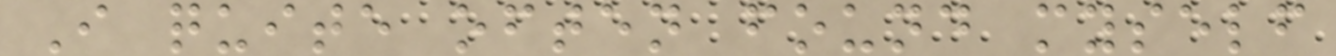I quite often found myself
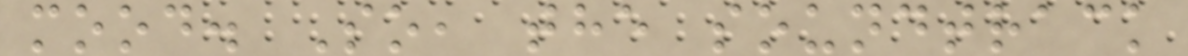mood. So, the soundtrack
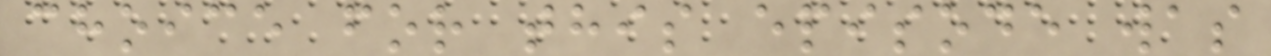choice for this episode was
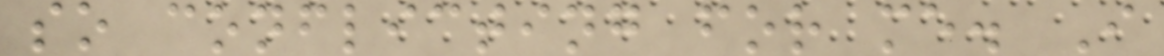so conflicting for me. I
